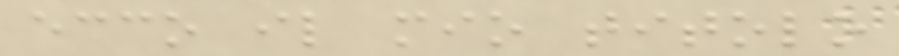ecco il mio titolo
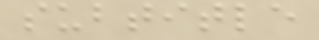subtitle
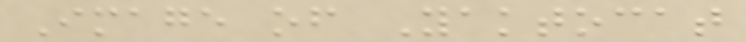Image of Yaktocat
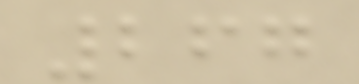267
